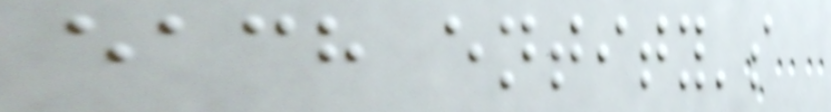each entity's
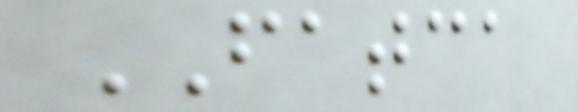FATCA
